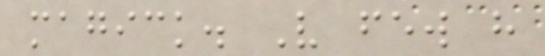magick. Very few have
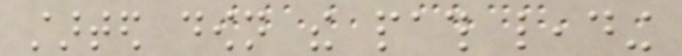started down the path leading
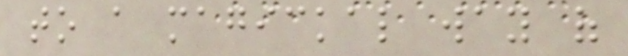to a magickal way of
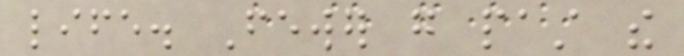life. Fewer go past the
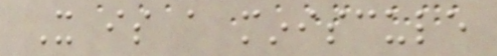It is a miniscule
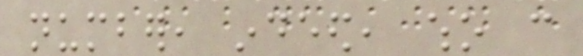number, indeed, who can
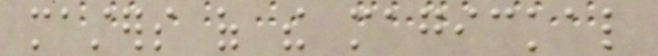masters of the magickal
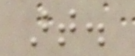art.
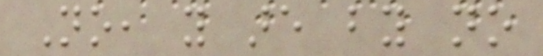No, you are by no
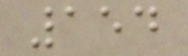154
